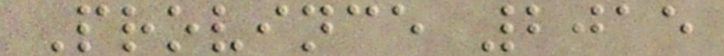Province 2015
